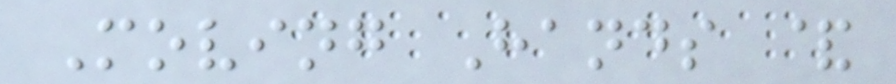Moving Hands &
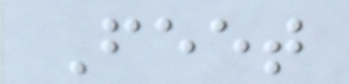Feet
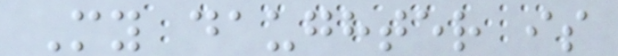My daughter is
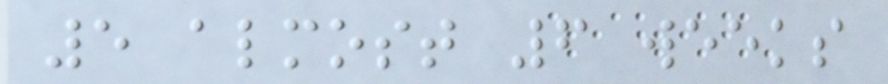5 almost 6 weeks
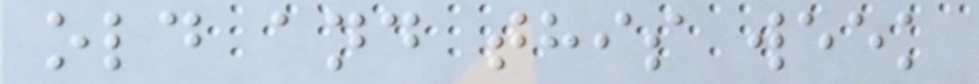old and this week
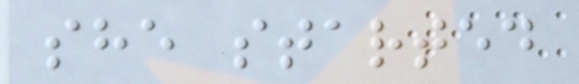she started
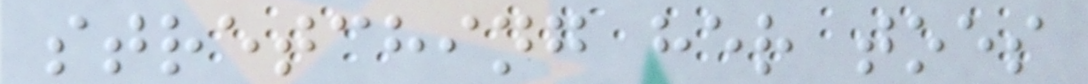stretching her toes
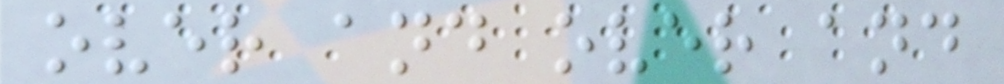over and over and
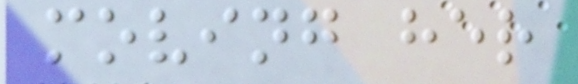moving her
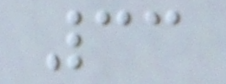33
